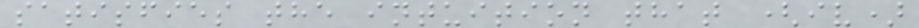satisfies the intuition that (iv)
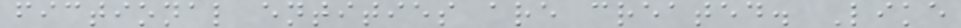fictional entities are created. Like
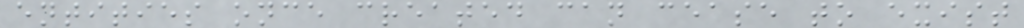entities once created can cease to exist
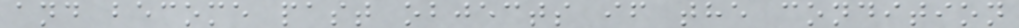and become past objects if the condition
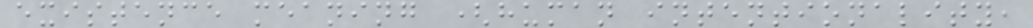existence meaning (human intentionality,
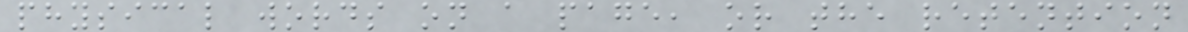physical words on a page, or the retention
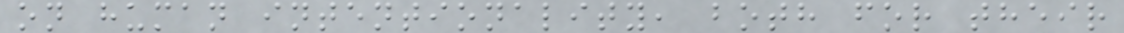on human intentionality, both for their
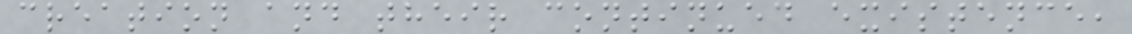creation and their continued existence,
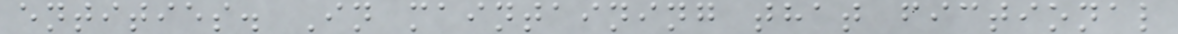entities. In maintaining that fictional
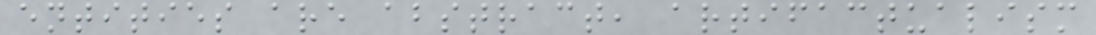entities are abstract, artifactualism
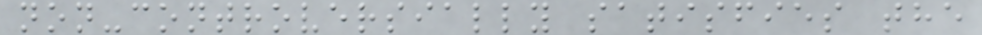non-controversially satisfies the
